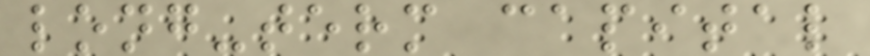long-term capital
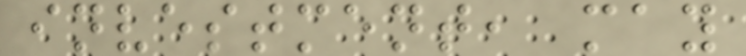investment, may
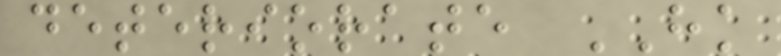deteriorate HK
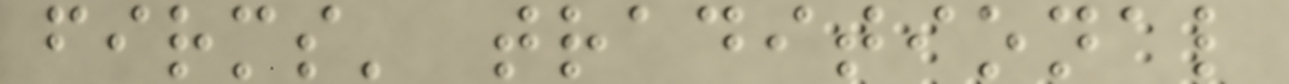firms' traditional
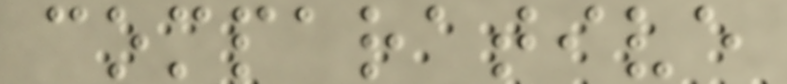comparative
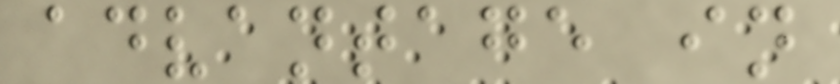advantage in
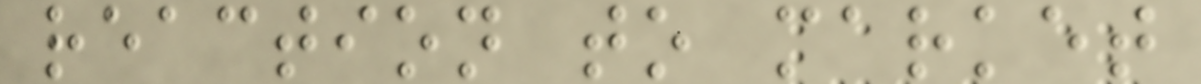reaction to market
